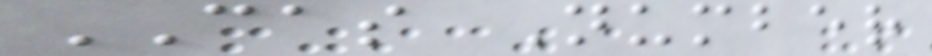CAS Number
